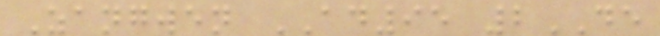Zangwen AD95 2DE
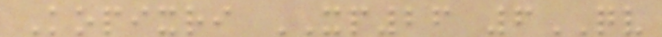Kopixri XP26 6QV
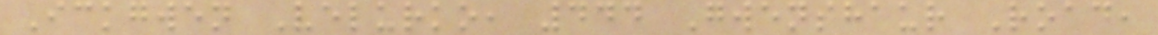Ickgwen Velurko, 444 Gwenshaur Road,
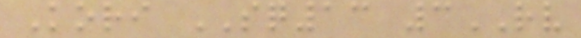Kori SQ13 3RV
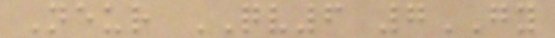Neur QV6 7GY
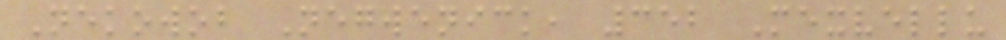Nekowob Negwenick, 352 Mexvellu
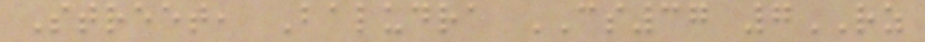Street, Baludra CS37 7RZ
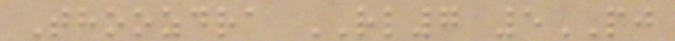Thoozdra RL7 5PJ
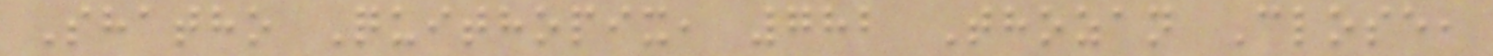Shatho Quithopix, 782 Thozan Close,
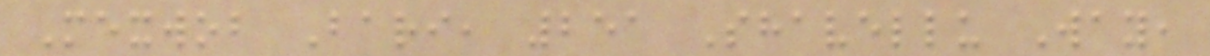Mexwob Bari, 251 Shavellu Way,
